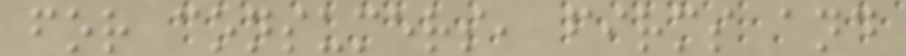for consumers, firms and
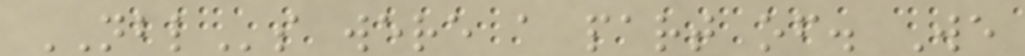NBLs were a part of. We
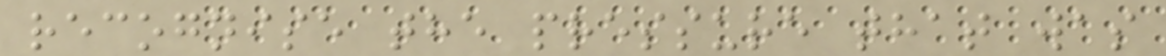recognise the pressure that was
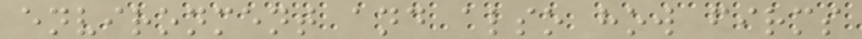environment and also how firms
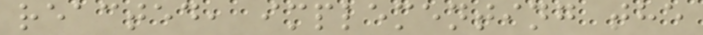reacted, implementing the
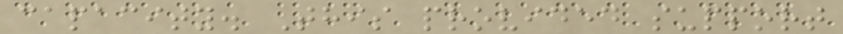capacity. This provided support
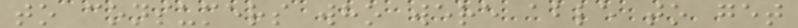to consumers who were able to get
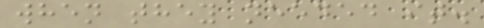when they needed it.
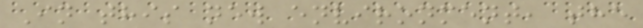In this new environment, the
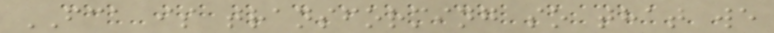FCA is transforming so that we
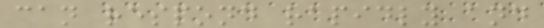can respond rapidly and
